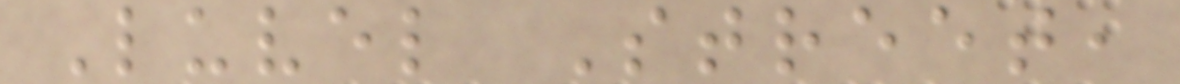Luvel Street,
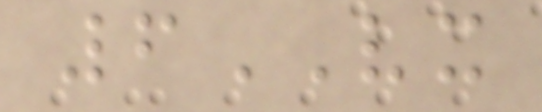6VX
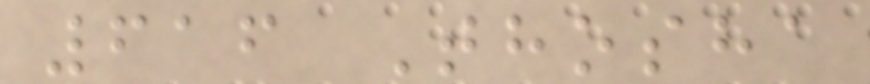616 Thosha
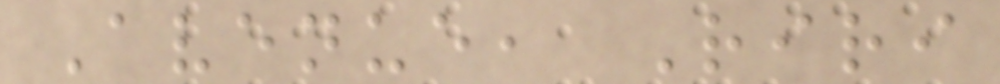Avenue, Riri
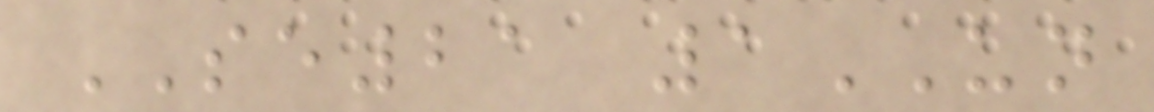SE21 1UN
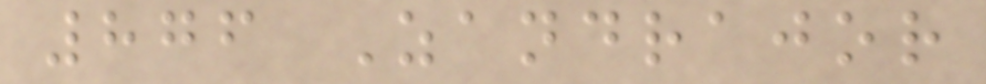876 Zandrajor
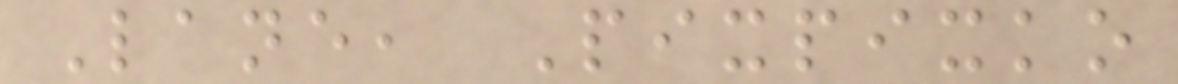Lane, Pixpixko
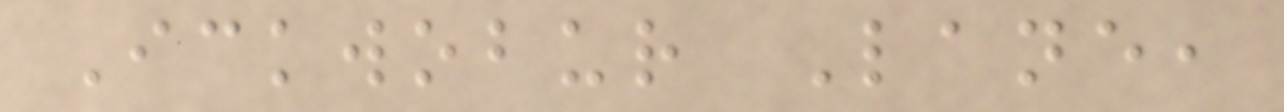Ickwobur Lane,
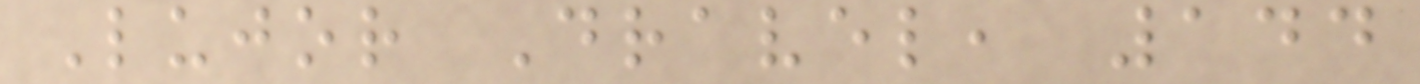Lujor Dravel, 144
